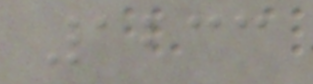1233
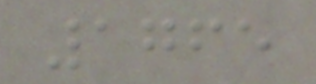1765
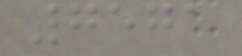7571
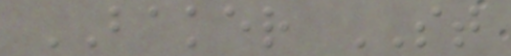BAKER ST
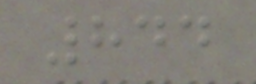844
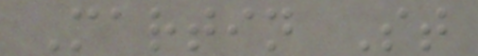Martin St
